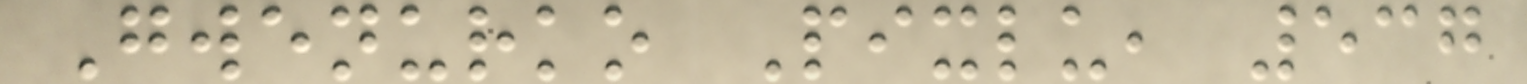Gwenurko Pixlu, 537
